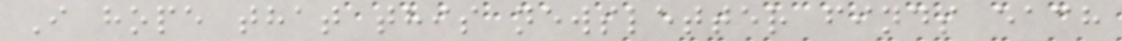I hope that this newsletter finds each
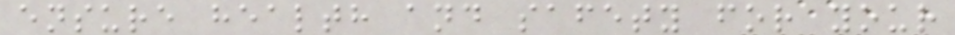ensure health and safety for your
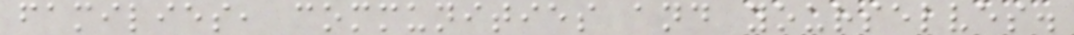families, communities and yourselves.
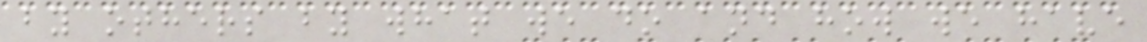by others by what we do and how we have
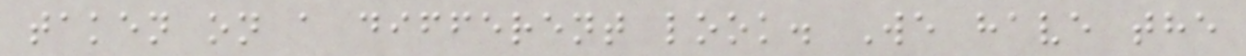taken on a different look. We have the
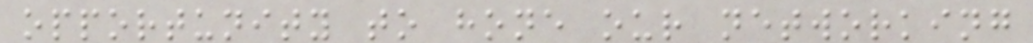opportunity to hone our networking
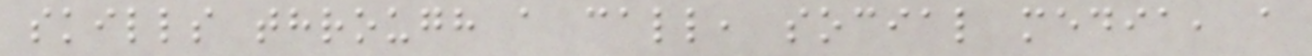skills through a call, social media, a
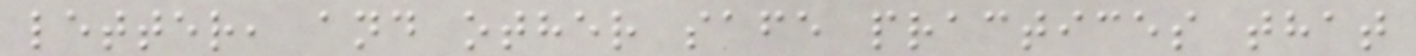letter, and other safe practices that
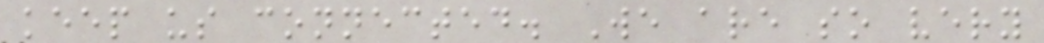keep us connected. We are so very
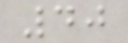40
